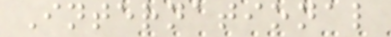International
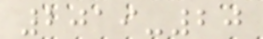2019-20
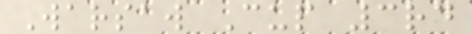Warsaw Cup 3rd
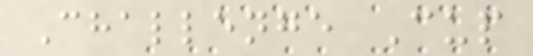Challenge Cup
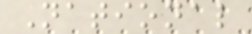National
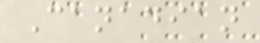Canadian
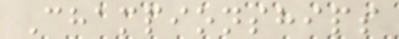Championships
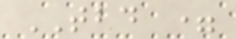TBD =
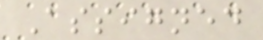Assigned
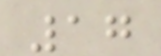17
